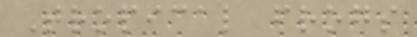Tropical frogs
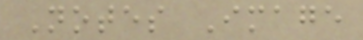Notes Image
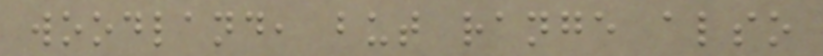woodland, but range also
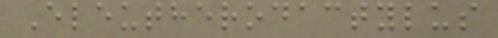Eleutherodactylus
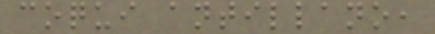coqui antillano,
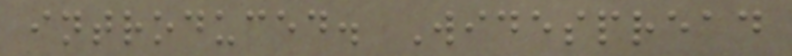introduced. Widespread
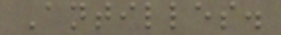Antilles.
